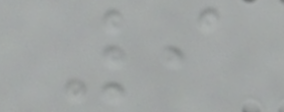9
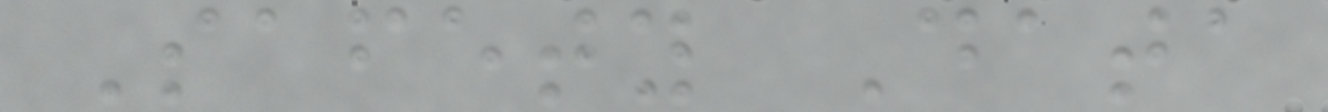Safety Data
